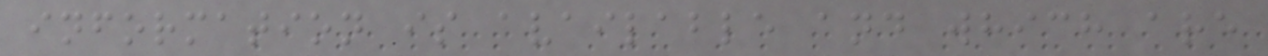information is available and which are
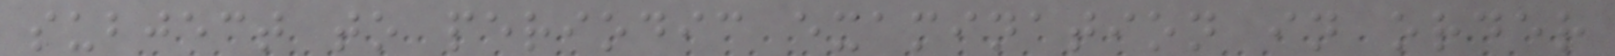subject to periodic examination in order
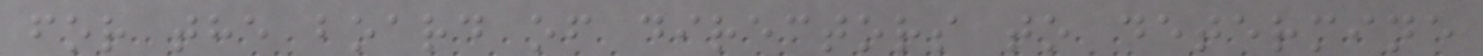for the board of directors to determine
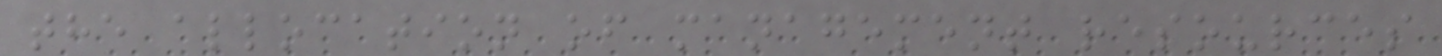the allocation of management resources
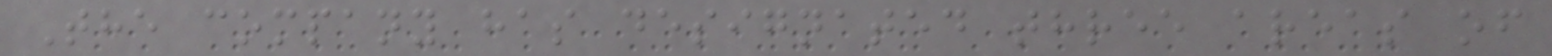The company has designated three areas of
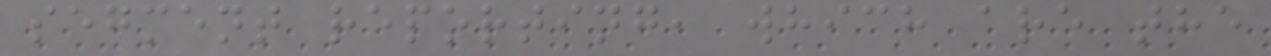segment reporting, which are the
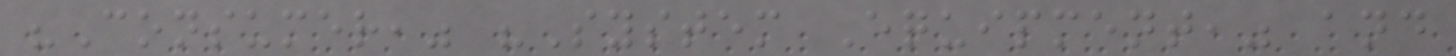"Consumer," "System Equipment," and
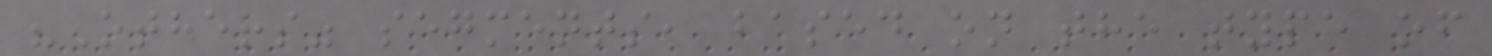"Others" segments, based on the type of
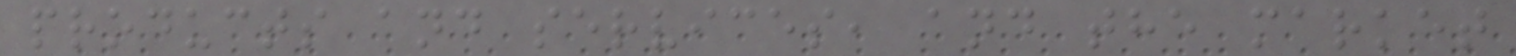products and services, and the market
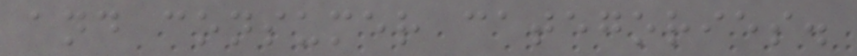and consumer categories.
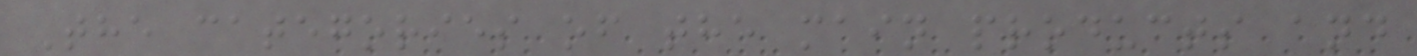The categories of the main products and
